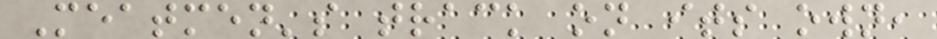Meatmen's track on its own,
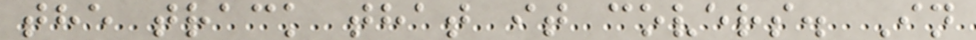the track that it covers. In
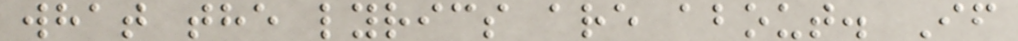what the lyrics are about. If
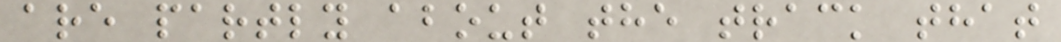are partly about the track that
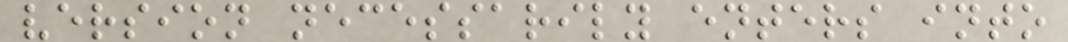version necessarily enters into
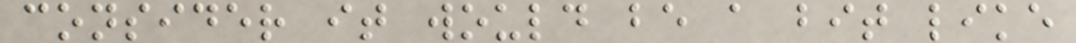consider it would be a bit like
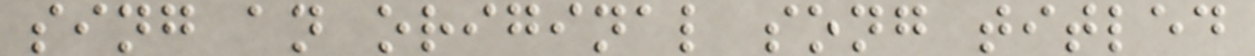sing an original song titled
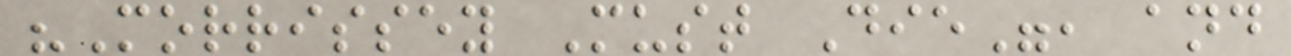"Morrissey Must Die", and
